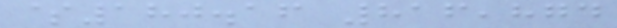$180.16 816,874
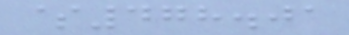$478.01
